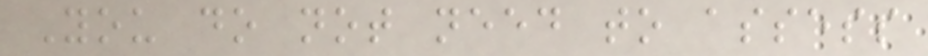You do not need to assess
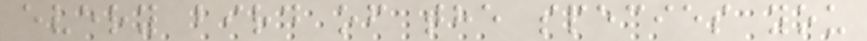every bird of the species you
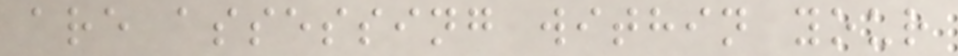are assessing within your
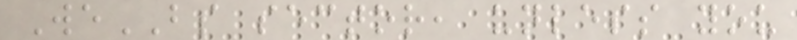WeBS sector, unless you
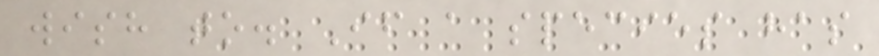wish to. If a species has
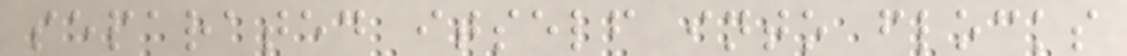separated itself into flocks
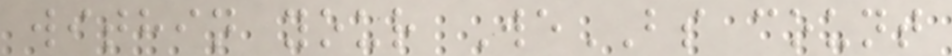within your WeBS count
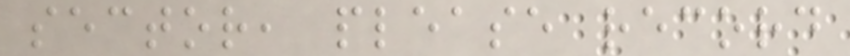sector, please record
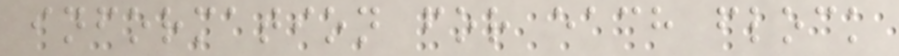information for each flock
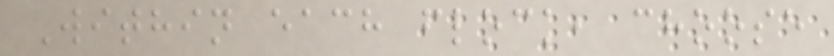Within each flock, choose
